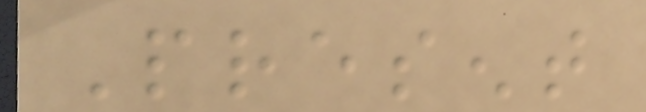Present
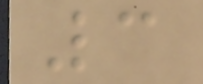3
